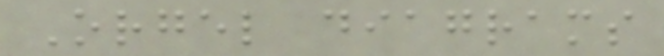Orgel diagrams
